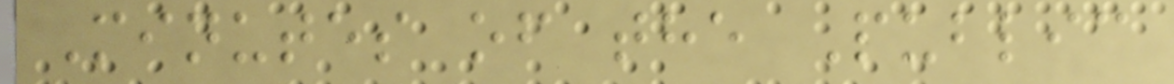Minutes of the Public
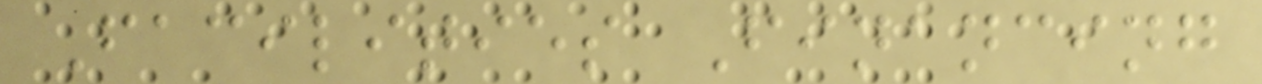Facilities Financing
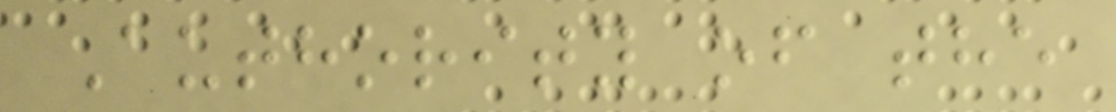Authority of the
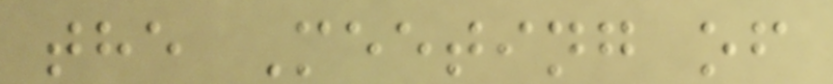the Meeting of
